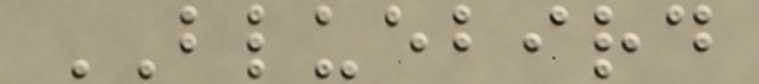BLUEBIRD
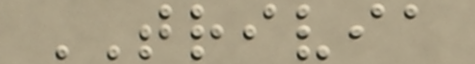TRIVIA
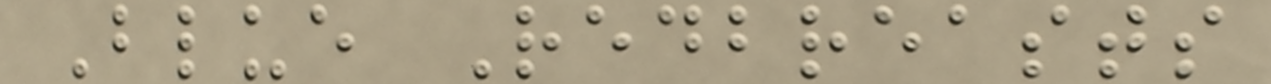Blue Redbreasts
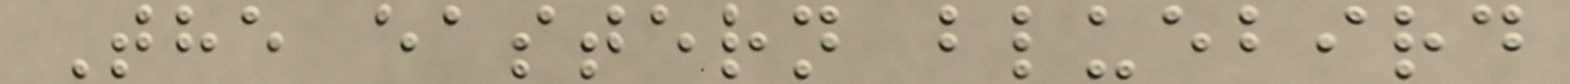The eastern bluebird
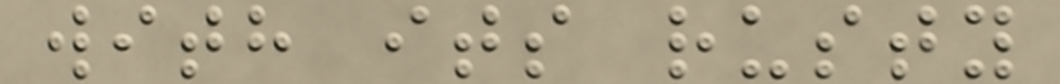with its rusty
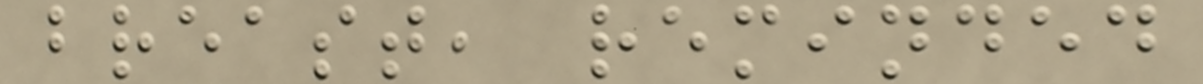breast, reminded
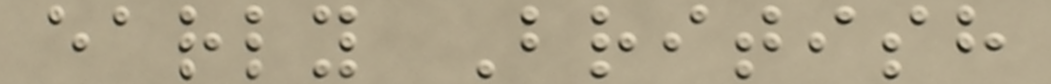early British
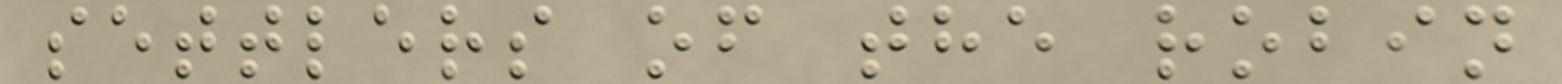settlers of the robin
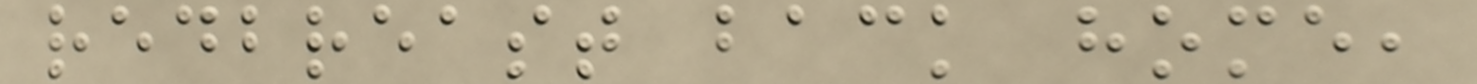redbreast back home,
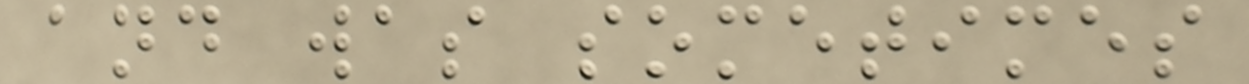and was sometimes
